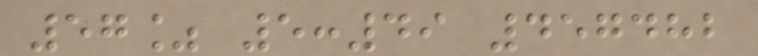57% 5:49 457482
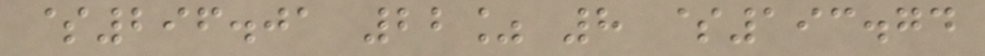$296.01 22% 8 $193.74
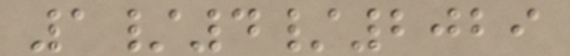1/4/2029
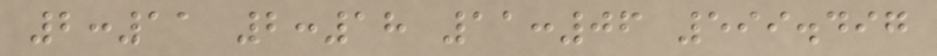2:11 2:18 11:06 599.497
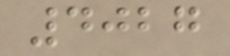4027
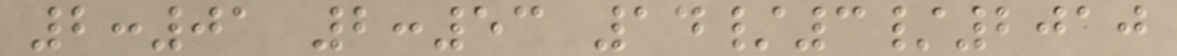2:01 2:53 14/3/2010
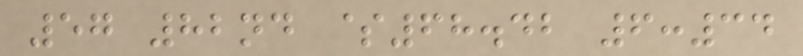57 82nd $68.42 6:34
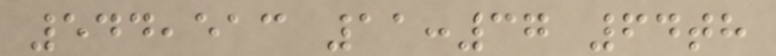544,513 11:37 64th
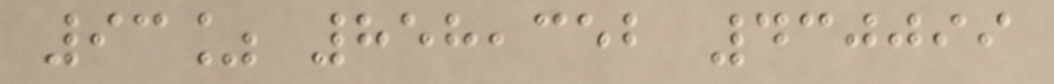93% 858,352 430099
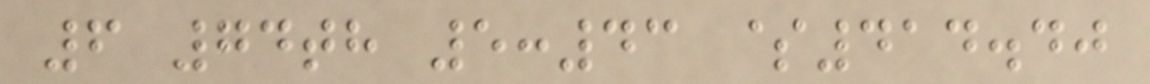6 74th 5:43 $414.40
